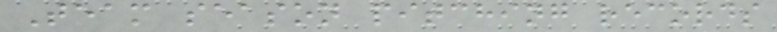Team season pitching records
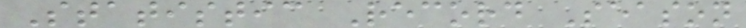Statistic Record Season
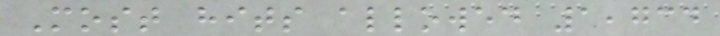Most hits allowed 1,734
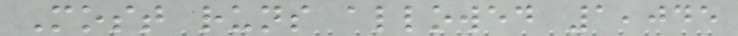Most runs allowed 1,045
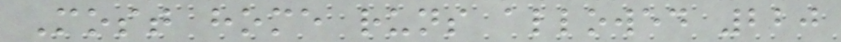Most home runs allowed 220
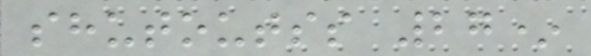shutoutss 27*
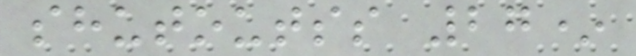shutoutss 27*
